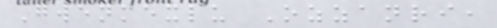Gwenmexlu Ozzanri,
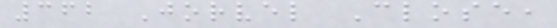362 Jorvel Close,
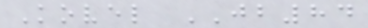Kovel JB84
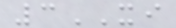3XI
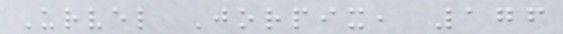Urvel Jorpix, 176
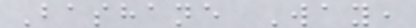Bashane Way,
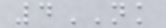4NK
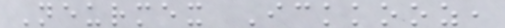Neurmex Ickkooz,
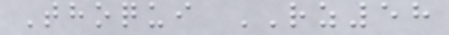Thoqui RZ58
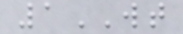1WT
